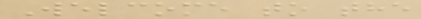Welcome to the
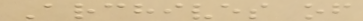Archives of
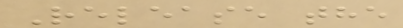Release the
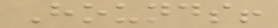Hounds!
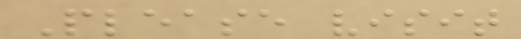Please visit
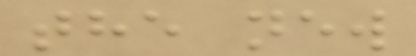the new
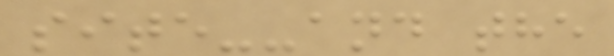site--and the
